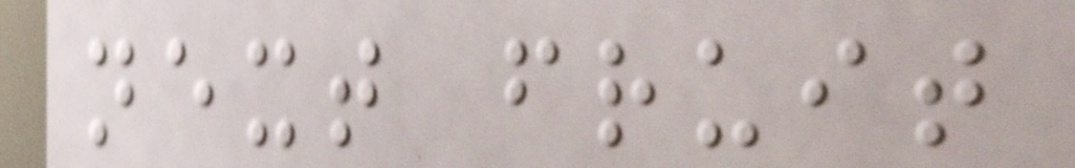next fruit
